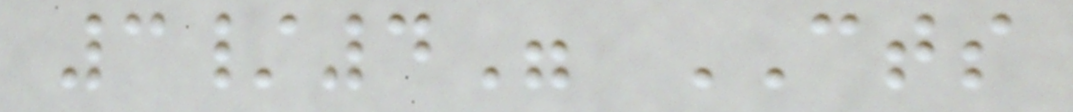3/4" CTS
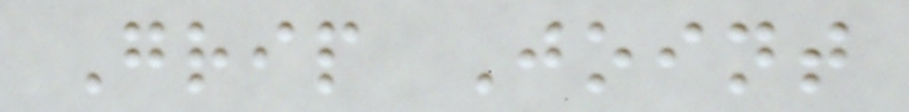Grip Joint
